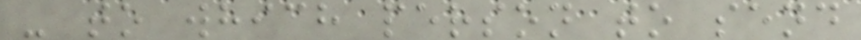- to which person to send
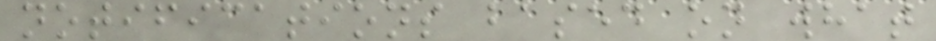notifications based on what
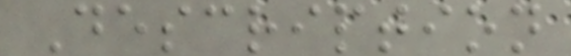Description
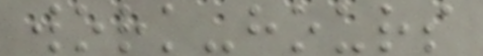work-hours
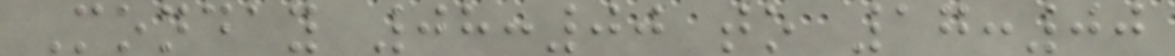Monday 08:00 to 17:00
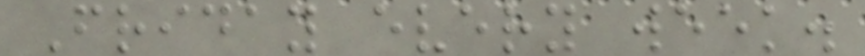Friday every week.
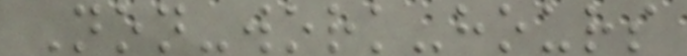Non-work-hours
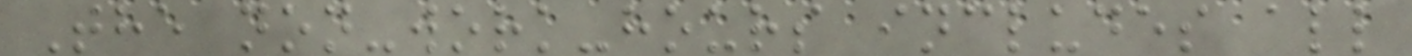The non-work-hours includes all
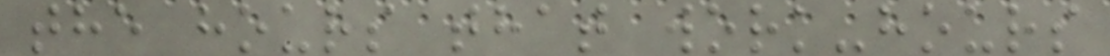the hours that work-hours
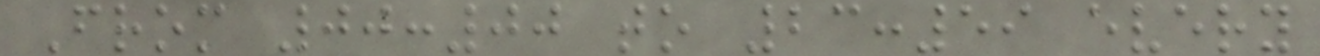From 00:00 to 23:59 every
